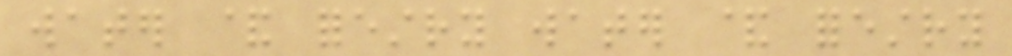water & forestry water & forestry
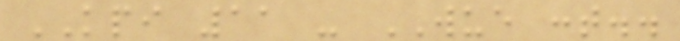KPI 11 - WUE cont..
